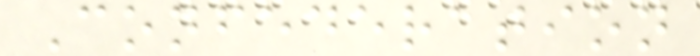Confederation
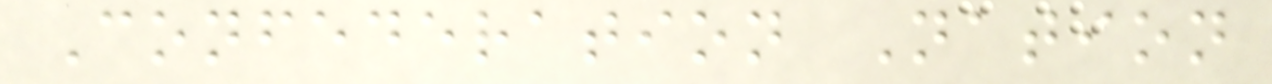Confederation Nation
